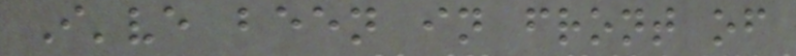I've been in front of
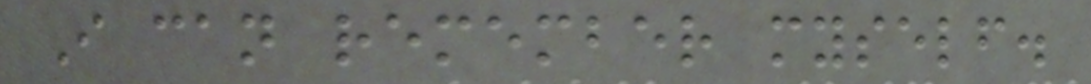I can remember myself.
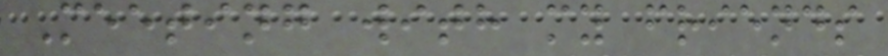Meeting with my friends
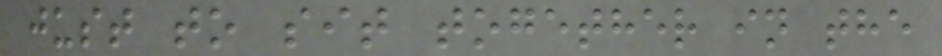just to sit together in the
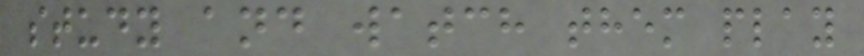study and watch them play
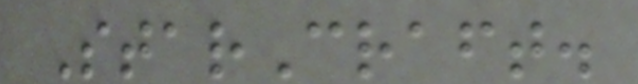StarCraft.
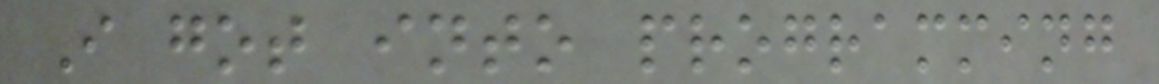I got into programming
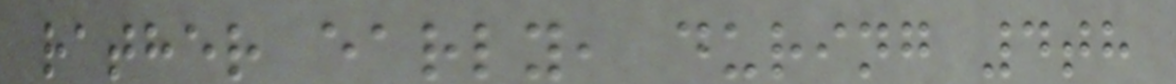rather early, during 4th
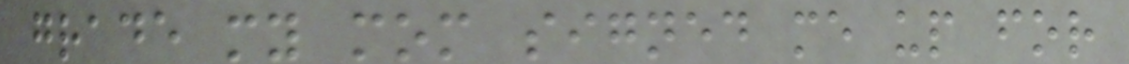grade my mom signed me up for
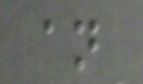an
